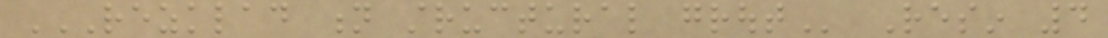REZKLAD N STRUCTURAL GROUT Resin 4
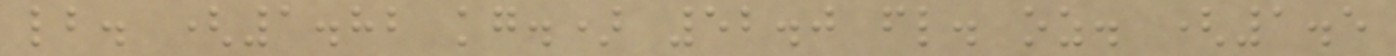lb. (1.82 kg.) 52.0 fl. oz. (1.5
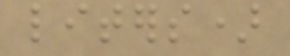liters)
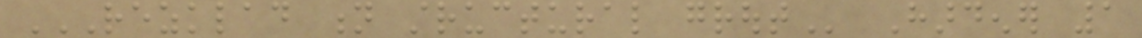REZKLAD N STRUCTURAL GROUT Hardener 1
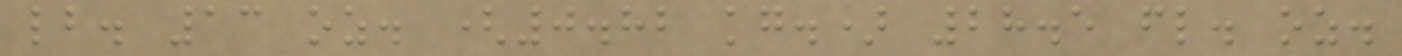lb. 13 oz. (0.82 kg.) 28.5 fl. oz.
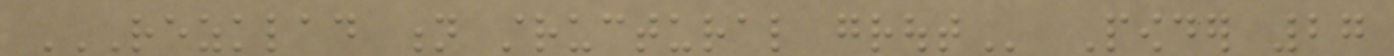REZKLAD N STRUCTURAL GROUT Powder 27
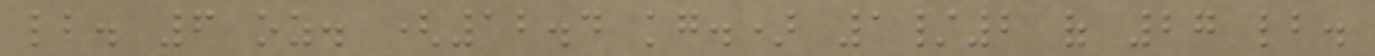lb. 6 oz. (12.4 kg.) 1/2 of 27 lb.
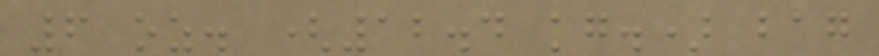6 oz. (12.4 kg.) bag
